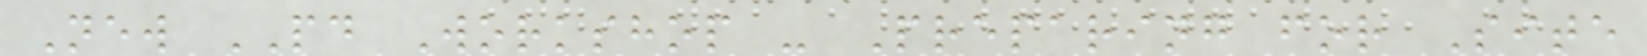New PD Workshop - Preparing for Site
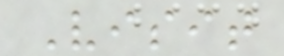Visit
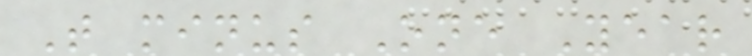T minus One Year
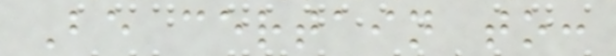Be certain to:
